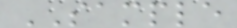SAMPLE
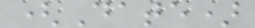(Date)
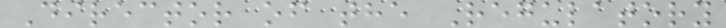Director of the Regulatory
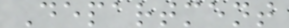Department
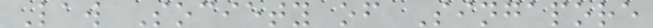Law Society of Singapore
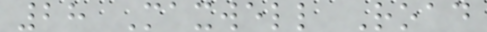28 Maxwell Road
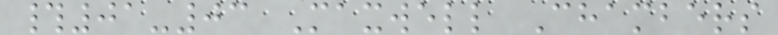#01-03 Maxwell Chambers
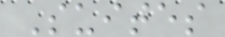Suites
